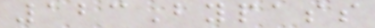123Bypass
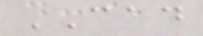CAD
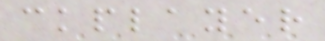ckplayer
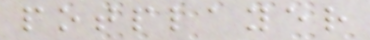potplayer
